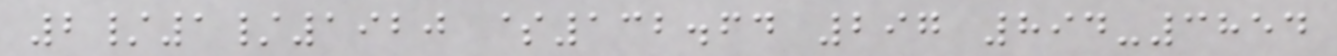2/1/1920 $132.64 297 894-3854
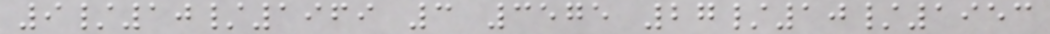9/10/1969 3 3575 27/10/1953
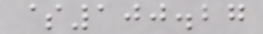$100.27
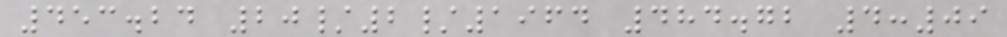453.24 20/2/1964 484.72 4:09
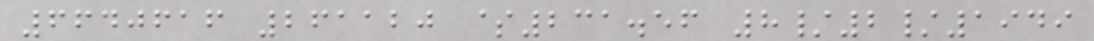6640616 261120 $231.56 8/2/1949
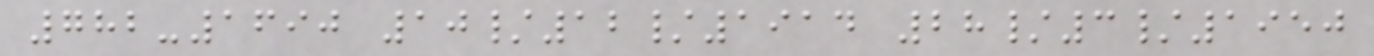782-1690 10/12/1914 28/3/1950
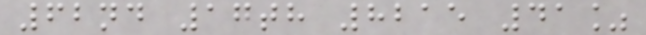62nd 17th 8215 41%
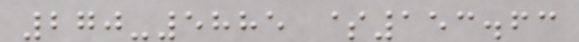270-5885 $153.63
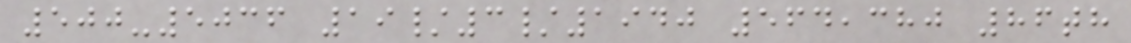500-5036 19/3/1940 564,380 86th
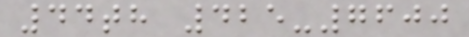44th 425-7600
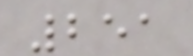251
